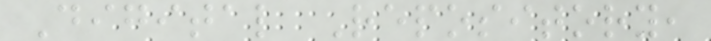Digital Repository,
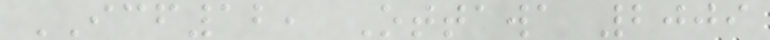ICF12, Ottawa 2009
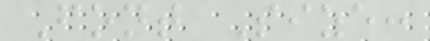Font Size:
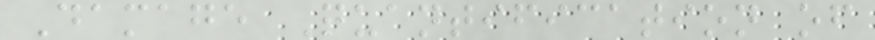Damage Quantification of
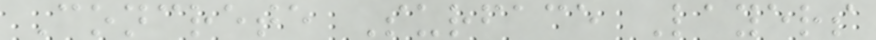Concrete Surface Layers
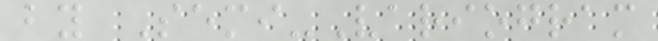by Semi-Variogram
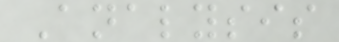Analysis
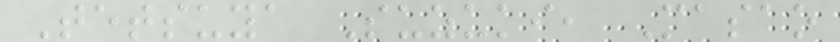Tetsuya Suzuki, Masao
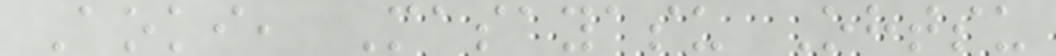Aoki, Masayasu Ohtsu
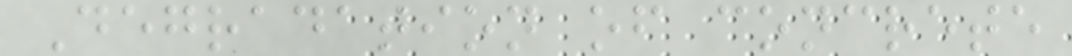Degradation of concrete
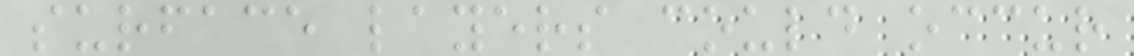surface layers could occur
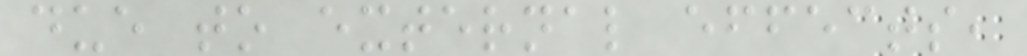due to external effects,
